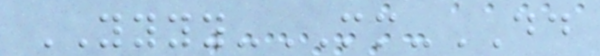YYYY-MM-DD
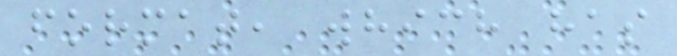format, which has
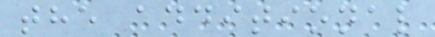the additional
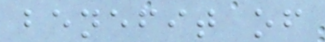benefit of
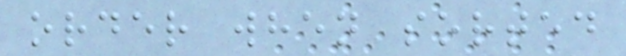order when sorted
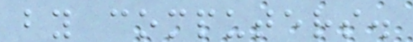by computers.
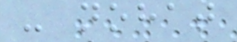- nohat
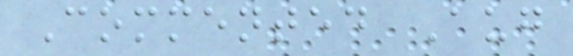Commented Aug
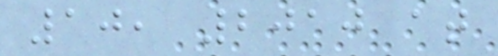10, 2010 at
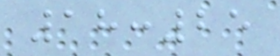18:25
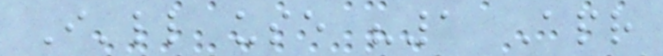I'll use "1 Apr
